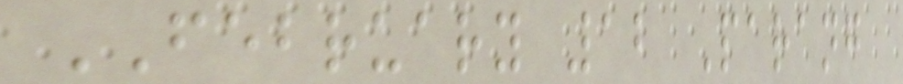FEBRUARY 12 Parang
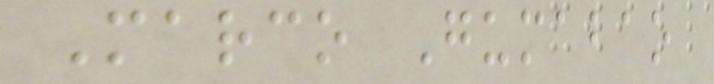Marco Gumabao
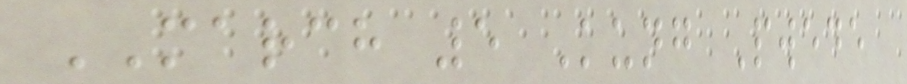MARCH 5 Kung Pwede
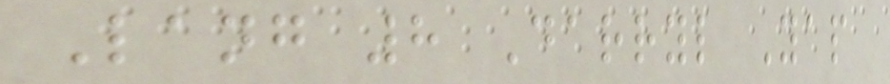Lang 8 Darryl Yap
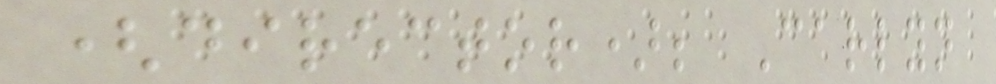(director); Carlyn
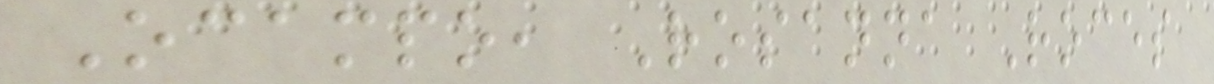Ocampo, Rosanna Roces
